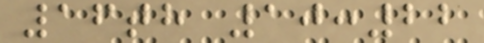16th 10:22
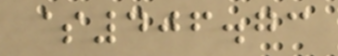$406.73
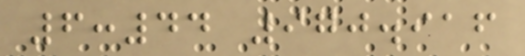6:44 970.916
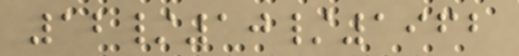12/10/1962
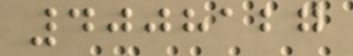4008127
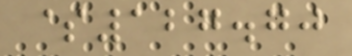$127.70
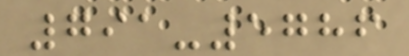791-5786
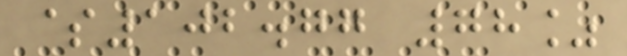$102.77 78%
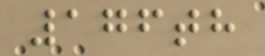176th
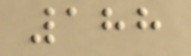188
